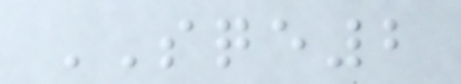SQE2
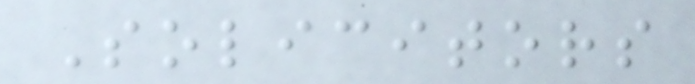Solicitors
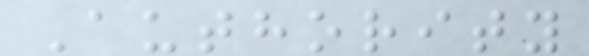Authority
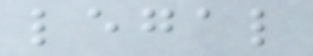legal
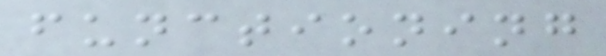functioning
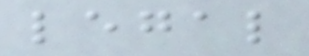legal
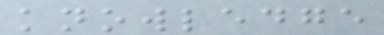knowledge
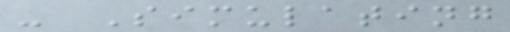- Simulating
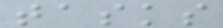tasks
